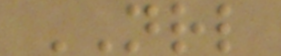NRL
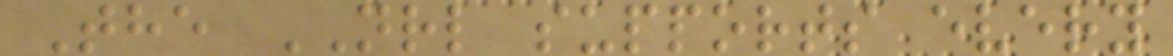The NRL supports every
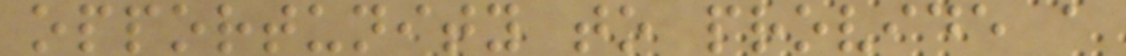opportunity to provide a
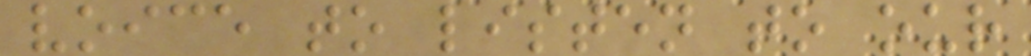voice to listen to our
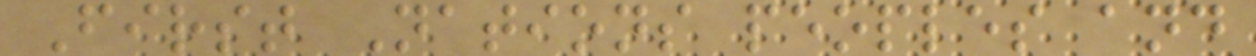First Nations peoples and
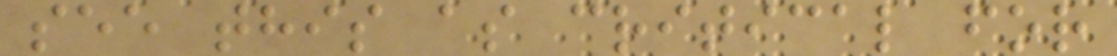see this as critical for
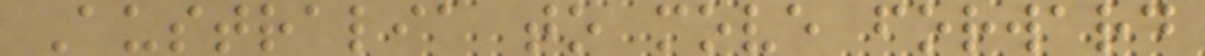Australia to move forward
